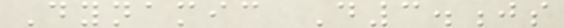Dynamic D3.js
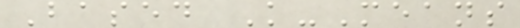Based K-Means
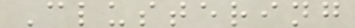Clustering
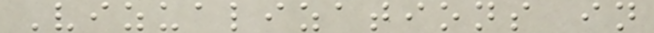Vizualizations in
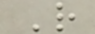R
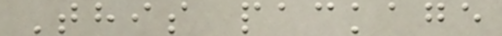This package
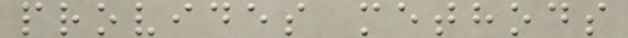provides methods
